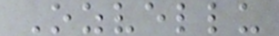Ozvellu
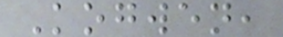Kogwen,
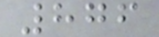876
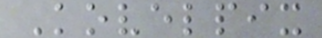Kovelpix
